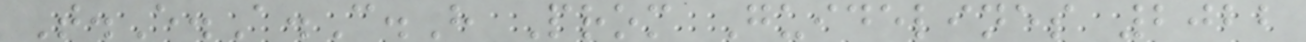T.E.A.C.H Prom Guidelines 2022
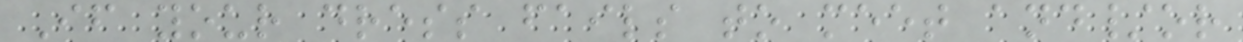If your dress fails to meet and/or
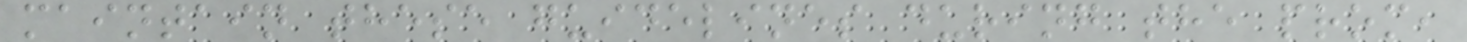maintain these guidelines during the prom,
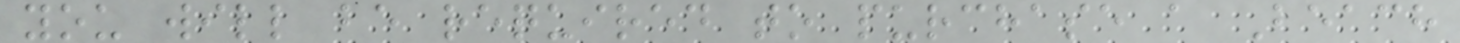you will be required to purchase a Beach
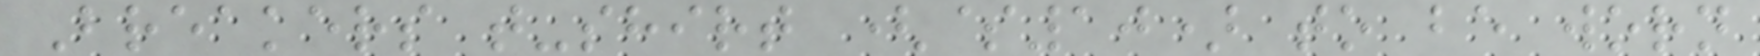Breakers t-shirt ($10) to be worn
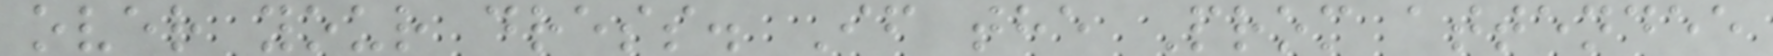over your dress. If the Prom attendee
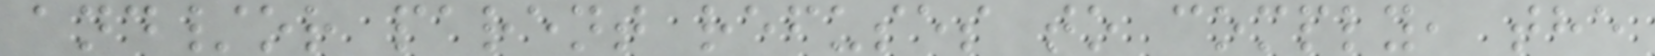and/or parent refuses to comply, the
